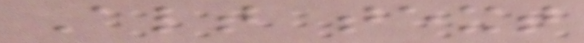Alt text
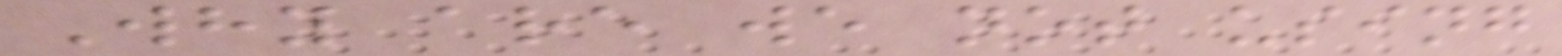Why are we not using
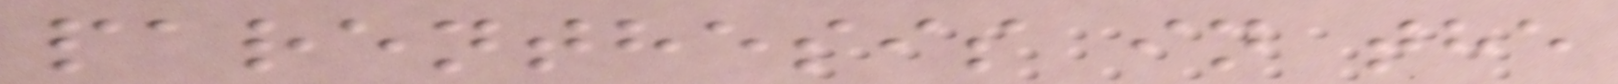parenthesis in the
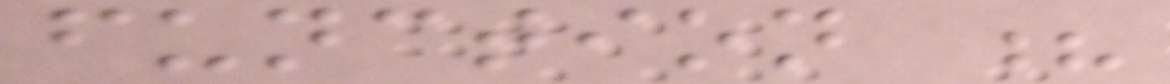function ?
